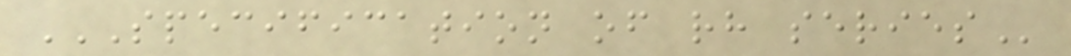SPECIFICATION OF RH SERIES
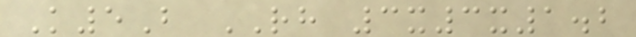K5B RH 3x3x1.2
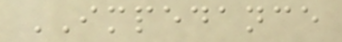IMPEDANCE
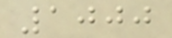1000
